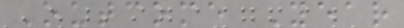Outcome Year
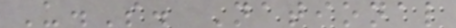U.S. National
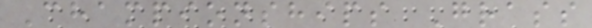Championships Grass
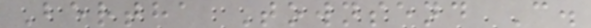Bertha Townsend C.
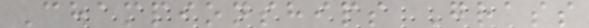Championships Grass
